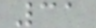31
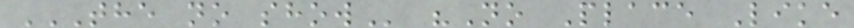THE NO SHOW "No Place Like
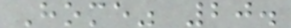Home" 20.
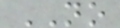NO
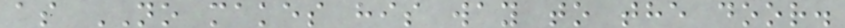as NO makes his way to the door.
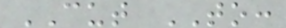CUT TO:
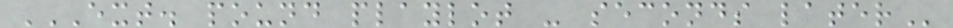EXT. POUND PLAYLOT - SECONDS LATER
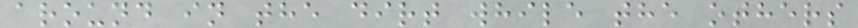around in the dirt while the others
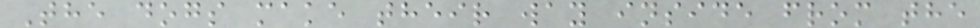The dogs make their way inside from the
